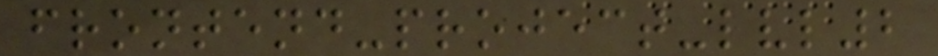frontend-project-lvl2
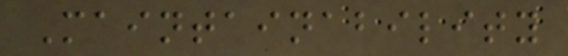Maintainability
